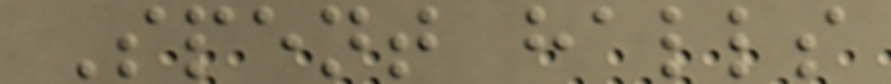Spent halls
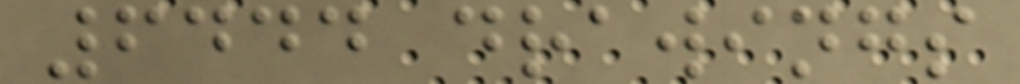6444 drawings
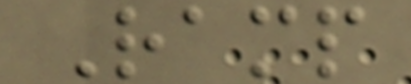Ramp
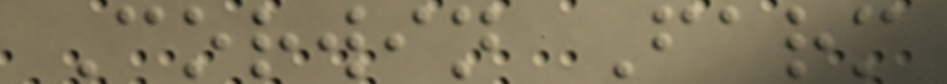Corwin Farm
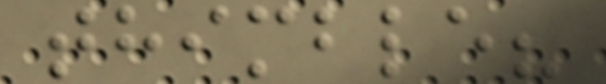thimble?
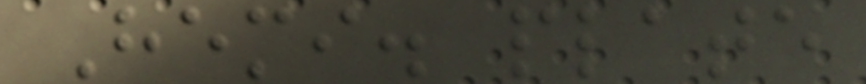Hemi. plate
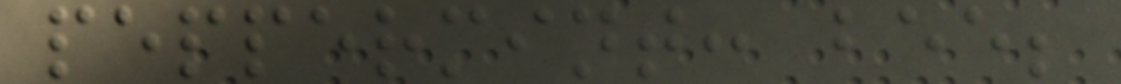peppermint: bee;
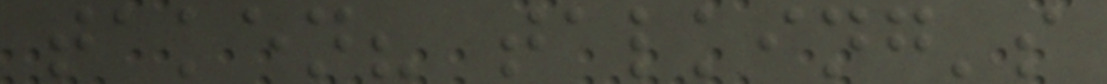taken? talking's
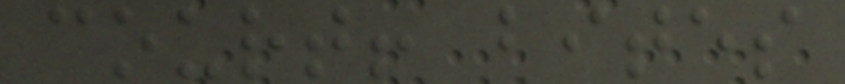court! bites
